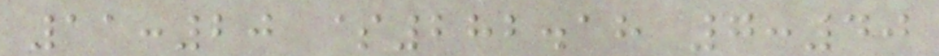11:20 $282.18 7:40
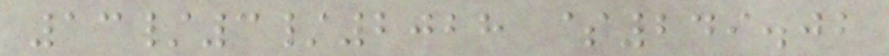13/3/2028 $249.02
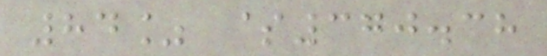84% $370.38
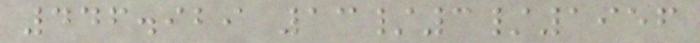446.929 13/3/1956
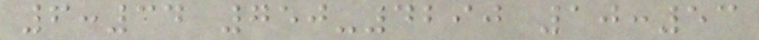6:34 750-4290 10:53
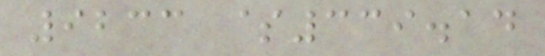9233 $339.14
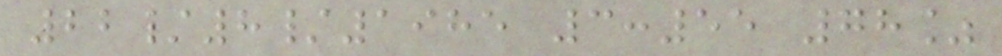22/8/1985 3:55 78%
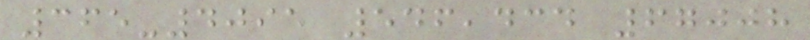365-4095 546,434 67008
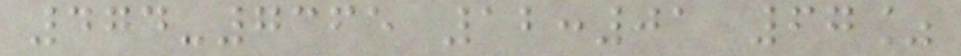474-7365 12:01 67%
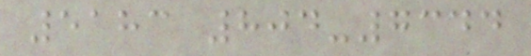5183 804-7344
